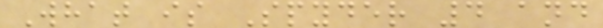What is Spyder 4 and
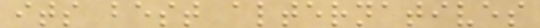its best alternatives
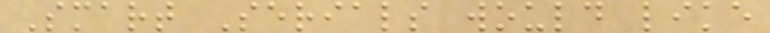Smart Serials would like
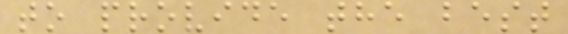to provide the best
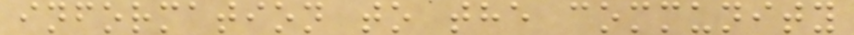information to the community
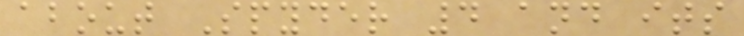about Spyder 4 and its
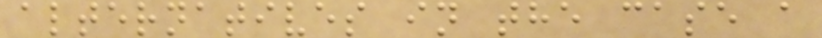alternatives in the case a
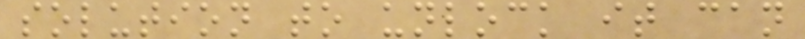solution to unlock it can
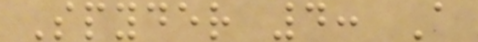Spyder 4: A
